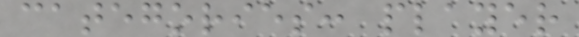categories: player
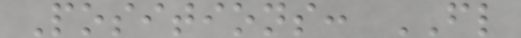Positions: FL
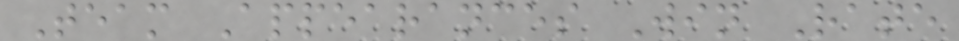Team Appearances Win Rate
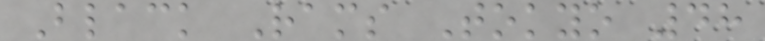Black Rams Tokyo 48
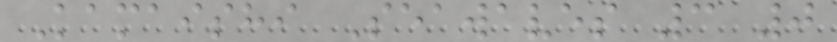Kamaishi Seawaves 3 0
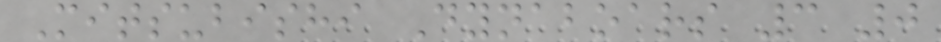Mitsubishi Dynaboars 3 0
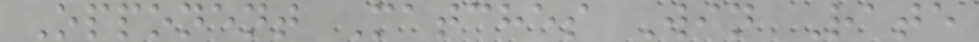Opponent Matches Win Rate
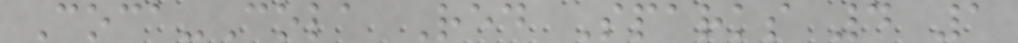Coca-Cola Red Sparks 4 1
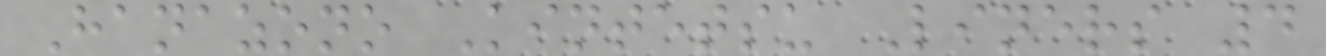Hanazono Kintetsu Liners 4
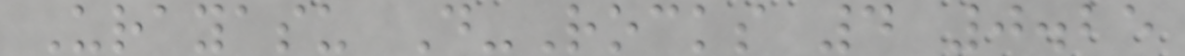Urayasu D-Rocks 4 0.25
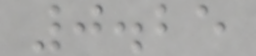0.25
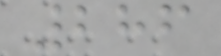286
